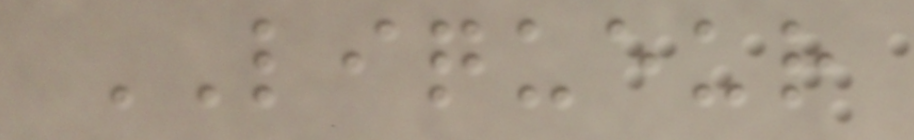LIQUEUR
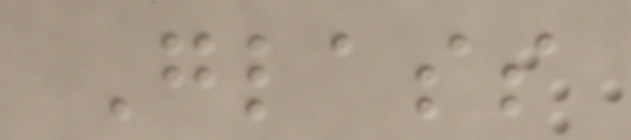Glass
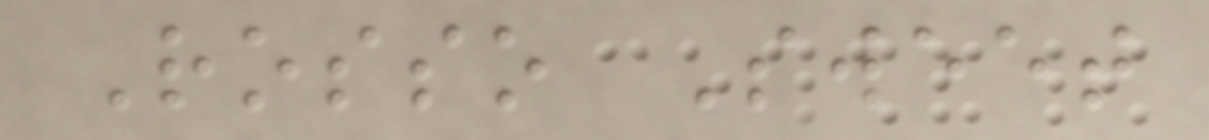Rosso Sweet
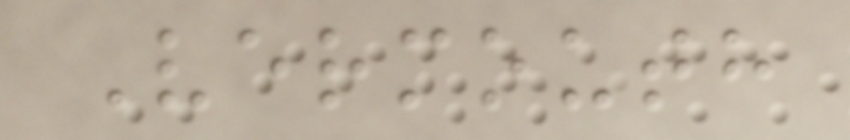Vermouth
